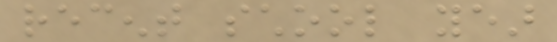recent school year
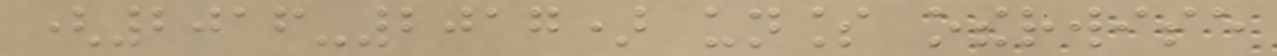(2016-2017) unless otherwise
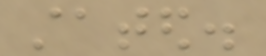stated.
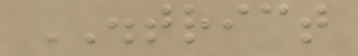DISTRICT
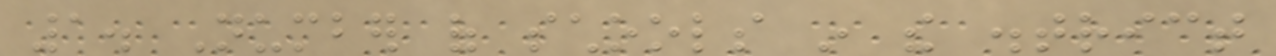1. Number of schools in the district
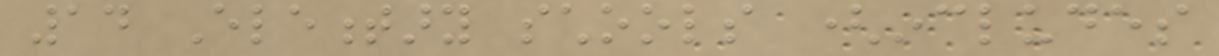14 Elementary schools (includes
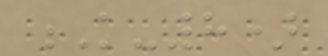K-8)
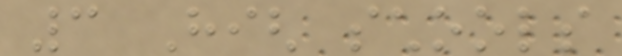3 High schools
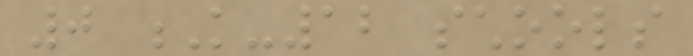0 K-12 schools
